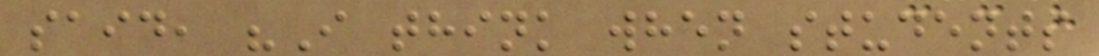said, "I think when students
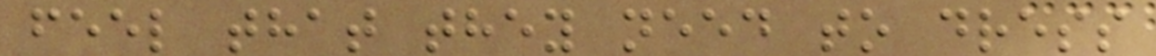feel that they need to dress
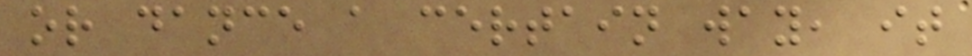or dance a certain way, it
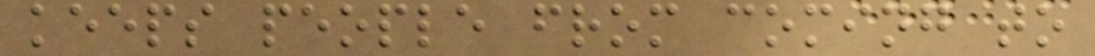keeps people from coming to
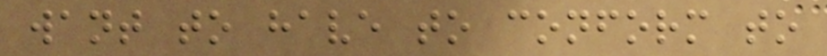want to have to conform to
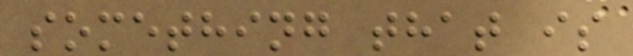something that is
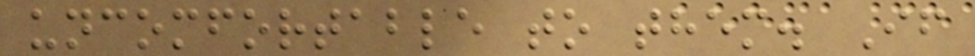uncomfortable to them. If
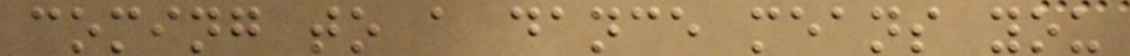coming to a dance means you
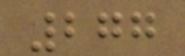277
